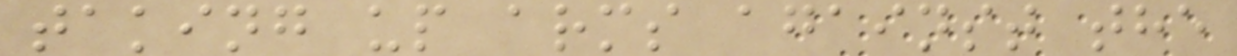taking up arms against the
